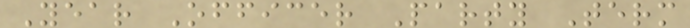Year Officer Party Term
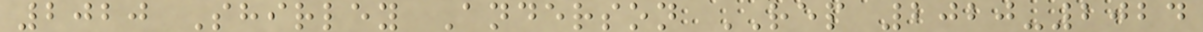2020 Shirley Anderson REP 2020-2024
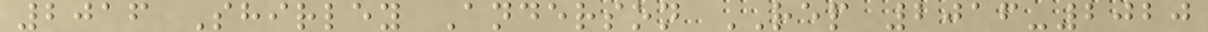2016 Shirley Anderson REP 2016-2020
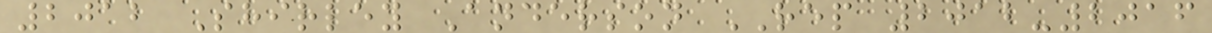2012 Shirley Anderson REP 2012-2016
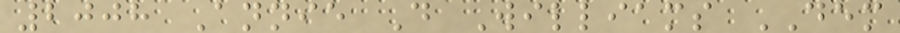2008 Annie D Williams DEM
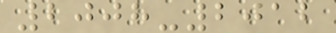2008-2012
